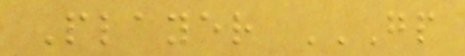Player GP
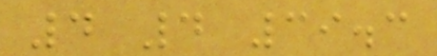4 4 39.3
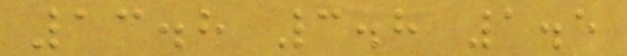13.8 3.8 1.5
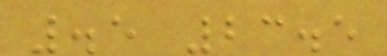.5 23.5
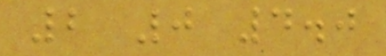2 0 4.0
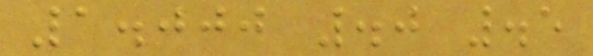1.000 .0 .5
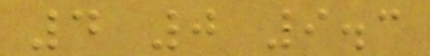4 0 9.3
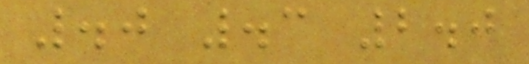.0 .3 2.0
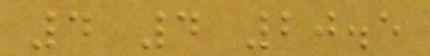4 4 20.5
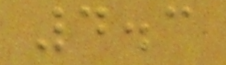4.3
